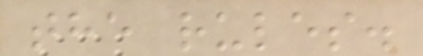the rules.
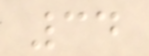34
